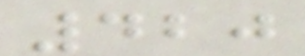420
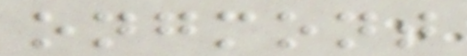ongmont
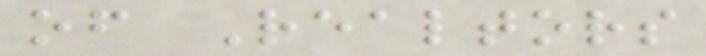of Realtors
